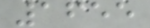1655
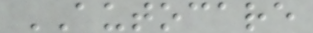AUTOCARE
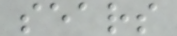sears
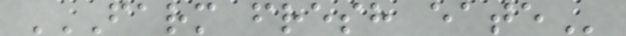FARM FRESH EATE
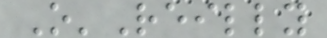O'Reilly
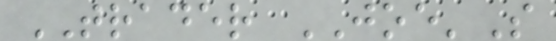TRADER JOE'S
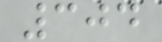304
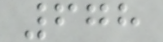678
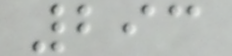293
